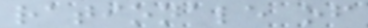rationale of
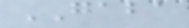GABA
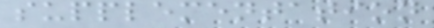supplementation
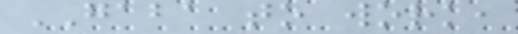GABA to work,
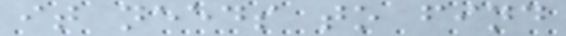it needs to find
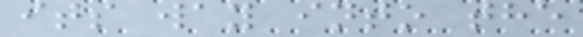its way into the
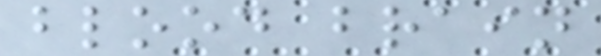blood brain
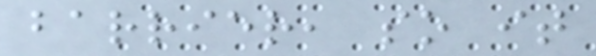barrier, so it
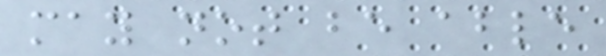may not be able
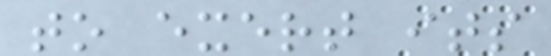to exert its
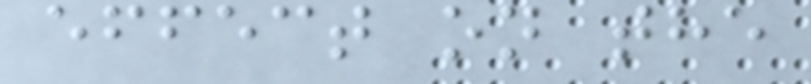effect on the
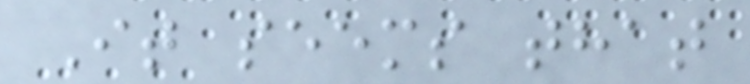It seems that
